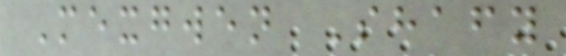Mexgwen Shafy
